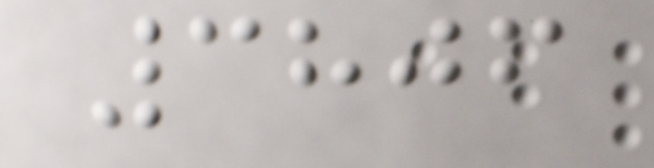3806
